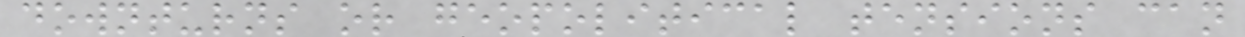downturns or geopolitical tensions can
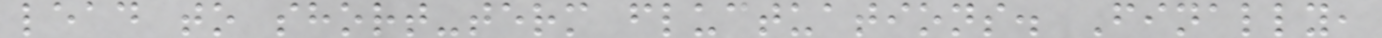lead to short-term fluctuations. Finally,
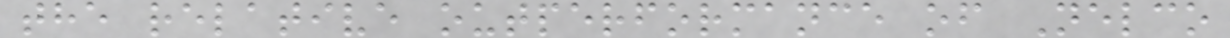the relative outperformance of Nelco
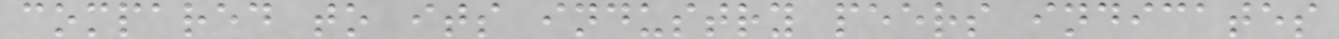compared to its industry peers indicates
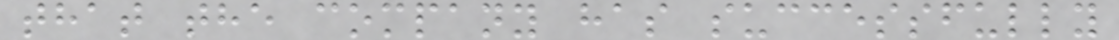that the company has successfully
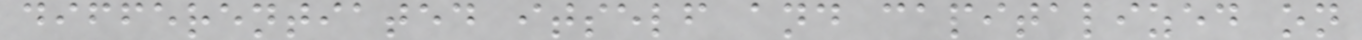differentiated itself and capitalized on
